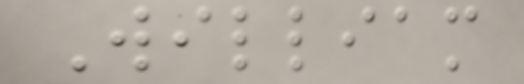William
